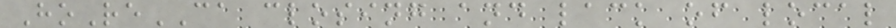HoReCA closing and lack of local
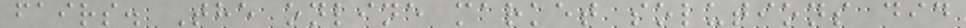fairs. The online market solutions did
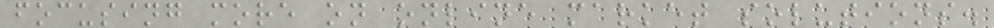focusing more on online market solutions.
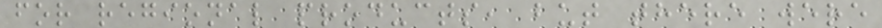for regional products, but there were
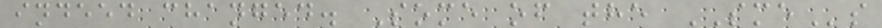indeed changed. Some of the SMEs
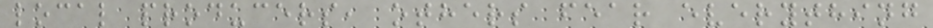local producers, others fear everything
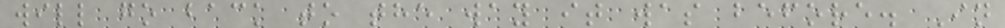will go back to the way it was before. In
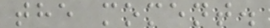the moment.
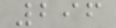296
